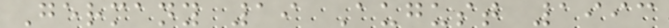Germany 19 August 1993
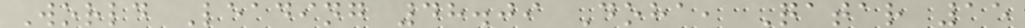World Leading 48.09 Doha, Qatar 15
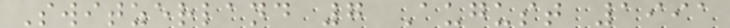Switzerland 7 August 1991
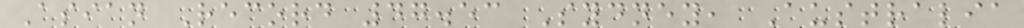Asian Record 47.53 Sydney, Australia
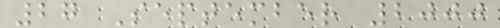27 September 2000
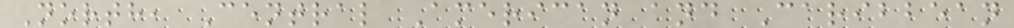North, Central American and Caribbean
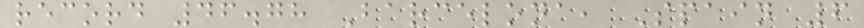record 46.78 Barcelona, Spain 6
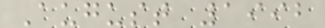August 1992
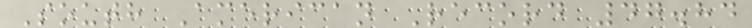South American Record 47.84
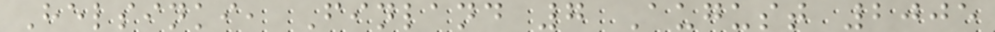Helsinki, Finland 7 August 2005
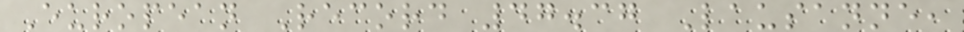European Record 47.37 Lausanne,
